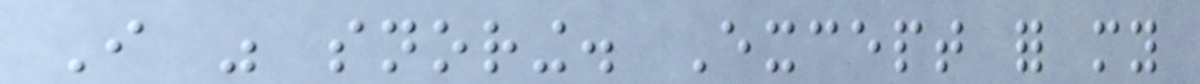I was snoring. Except for my
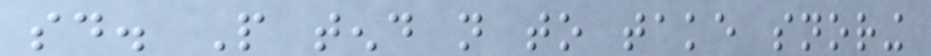said. People tend not to take snoring
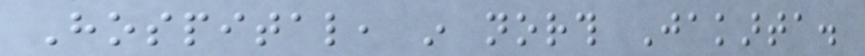Hospital, in north Jakarta.
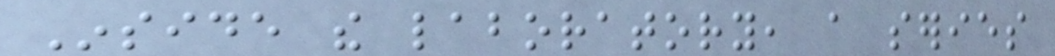Inside the laboratory, a series
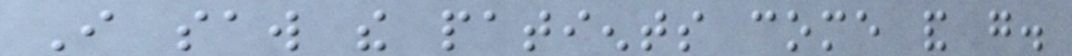I saw the patients come and go.
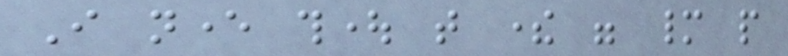I never thought that there were many people
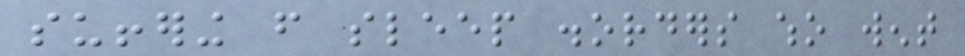suffering from sleep disorders who went
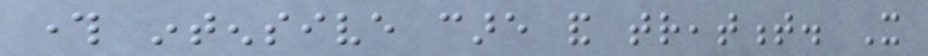through intensive care and treatment. It
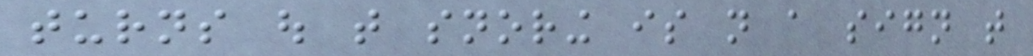turns out that snoring is not a sign that
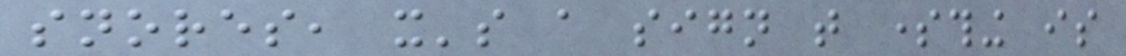snores, it's a sign that something is
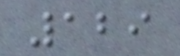129
